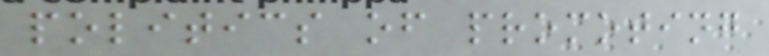politics of promoting
